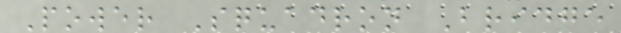Power Squadron Bridge
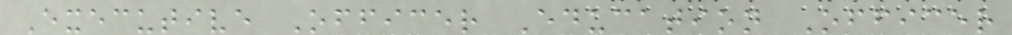Executive Officer Education Officer
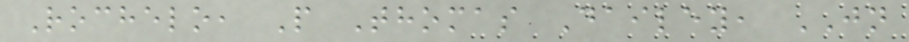Rochelo, P Thomas Dailey, JN
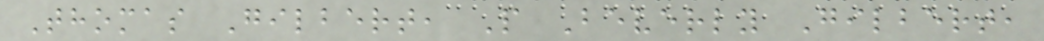Thomas Gilbert, P Beverly Gilbert,
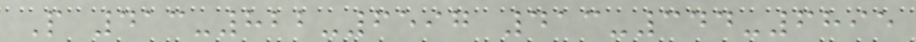P 413-822-6597 413-344-6895
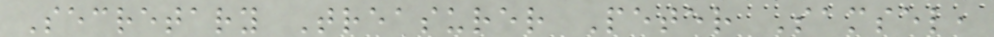Secretary Treasurer Peter Samsel,
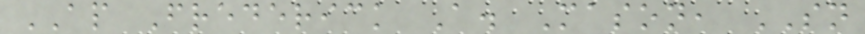AP Frederick A. Mason, SN
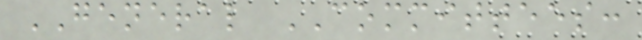GENERAL COMMITTEES:
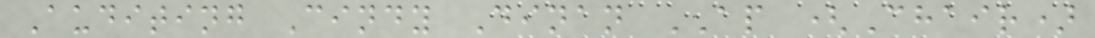Auditing Cindy Dinan AP (Chair)
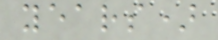years)
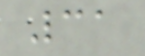31
